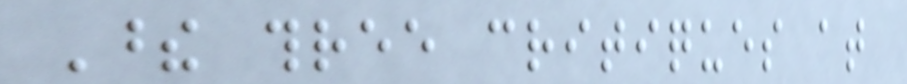These three critiques at
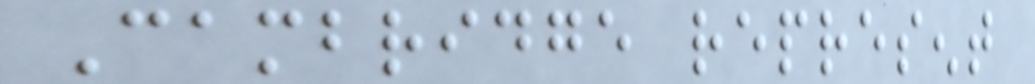Cambridge represent
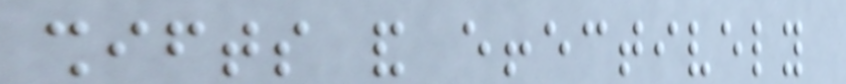shifts and effectively
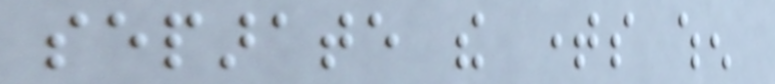separate the times when
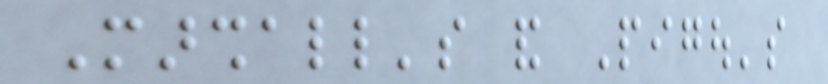Marshall's and Pigou's
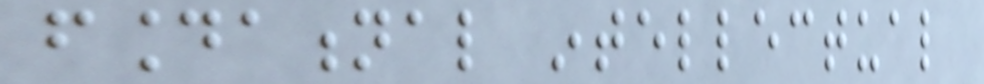foundational intellectual
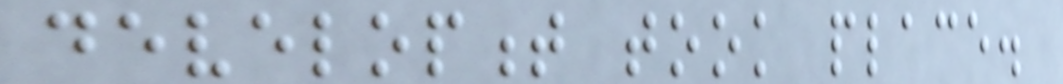development took place.
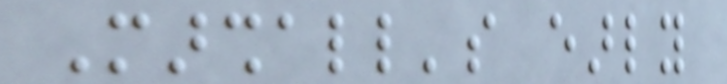Marshall's early
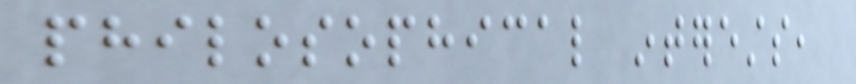philosophical interests,
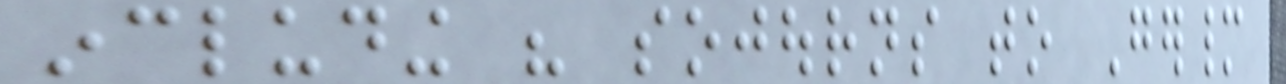including his sojourns to Germany
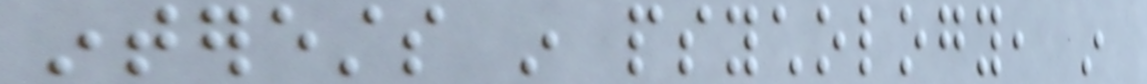interests in psychology, in
